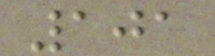101
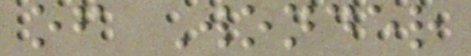of Wonder
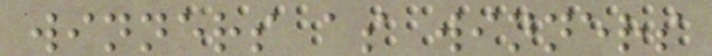winners as winners
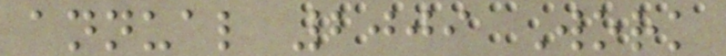annual 2009 Work
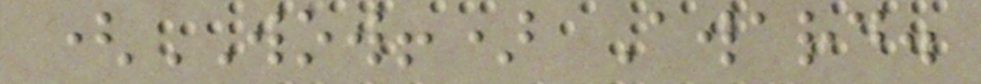(WOW!) Award.
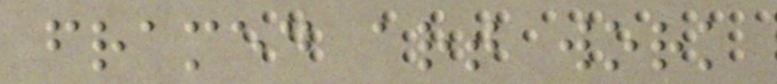framed art work
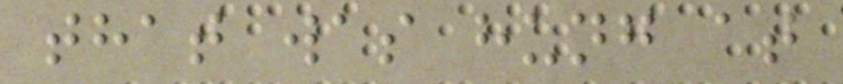that was hung at
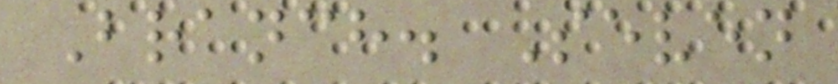Branch. Seven
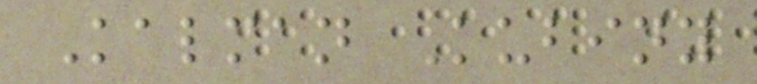Kalman Kubiny
